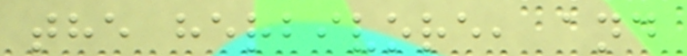the herbivore, and
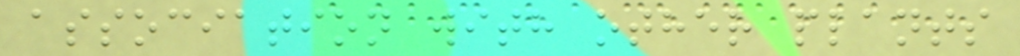association with other plants
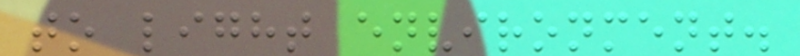to light environment.
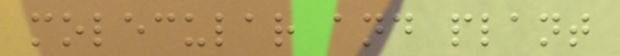molecular and plant
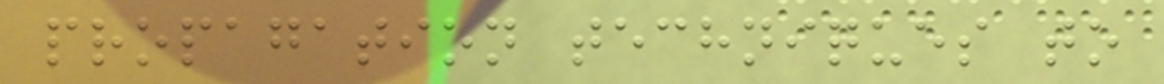propagation techniques to
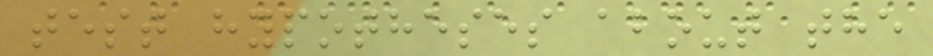test hypotheses about the
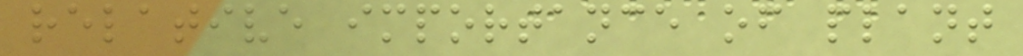relative importance of plant
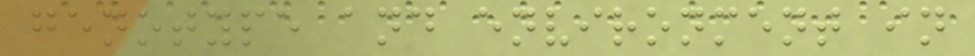genotype and environment in
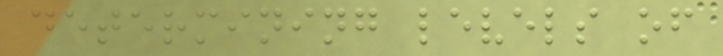determining levels of
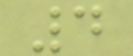4
